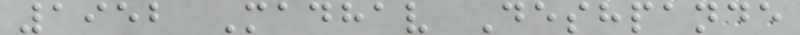1952 Madhav Deshpande
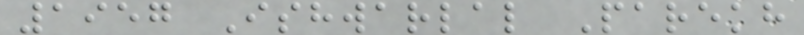1957 Ishwarlal Parekh
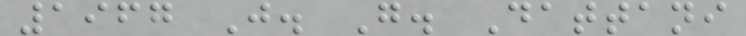1967 J. G. Dattani
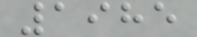1985
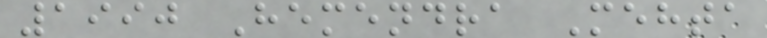1990 Hemendra Mehta
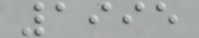1995
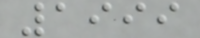1999
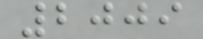2009
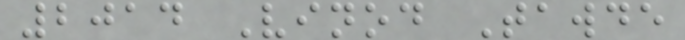2014 Vinod Tawde
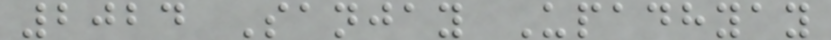2024 Sanjay Upadhyay
